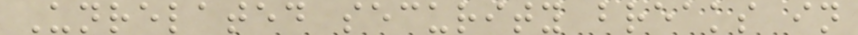Unrelated security breaks in
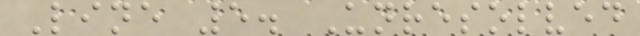Line 5. Unresolved
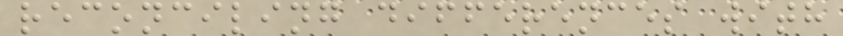reconciling differences with
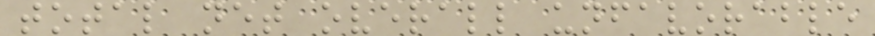total net overall unfavorable
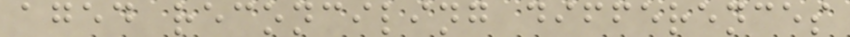aged reconciling differences
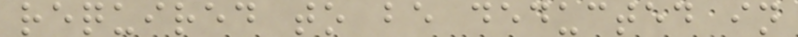required to be deducted in
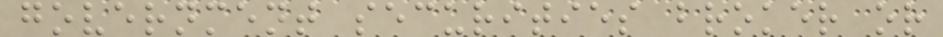government securities broker or
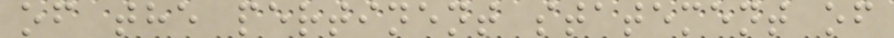of the pertinent statement of
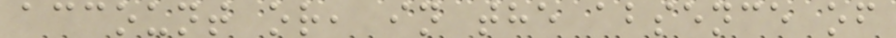account or, in the absence of
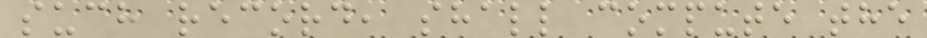such record, shall compute the
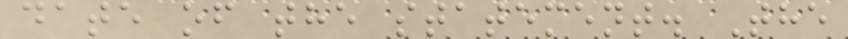date of the statement. The
